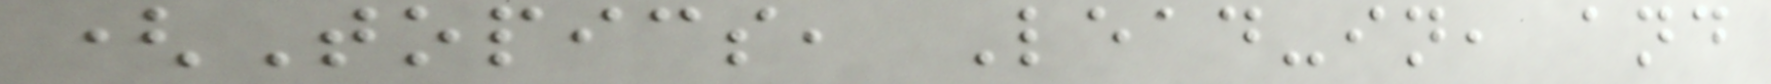(Topics, Lead-in, and
